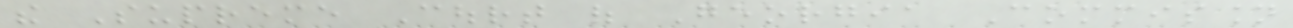the Supreme Court of Georgia Commission
